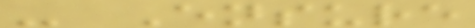- Ensure
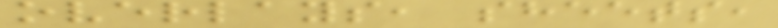overlays, sheets,
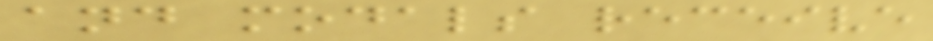and modals receive
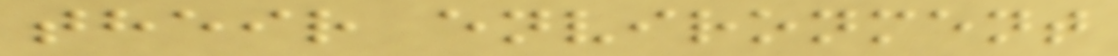their environment
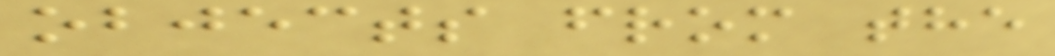objects from the
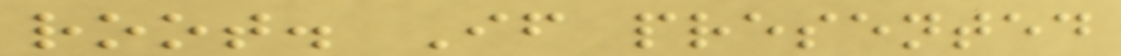root. If presented
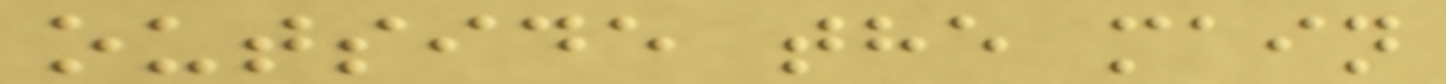outside the main
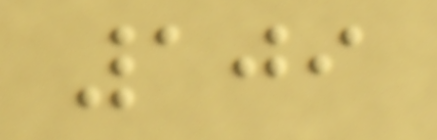109
